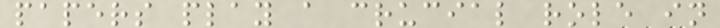papers play a crucial role in
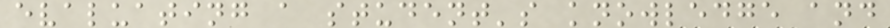evaluating a student's knowledge and
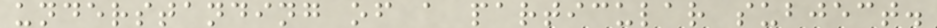understanding of a particular subject.
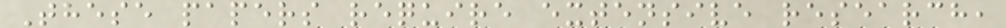These papers require extensive research,
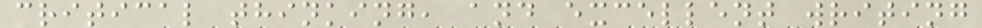critical thinking, and excellent writing
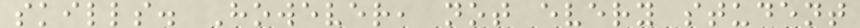skills. However, not every student
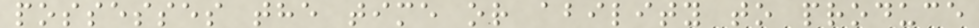possesses the time or ability to produce
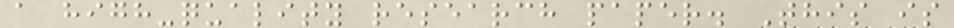a high-quality research paper. This is
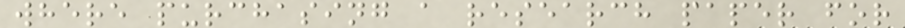where purchasing a research paper for
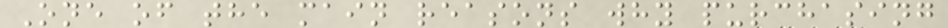One of the main reasons why purchasing
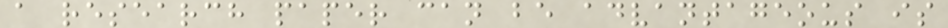a research paper can be advantageous is
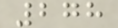278
